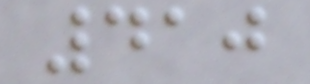410
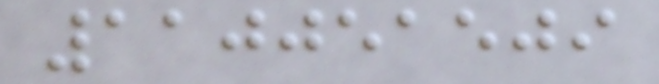110051509
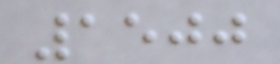1500
